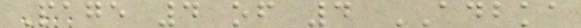Page 4 of 4 ADBKA
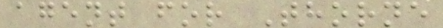agent for Thorne
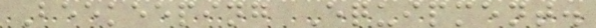Beekeeping Equipment.
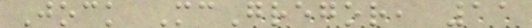Jock McGregor, 11
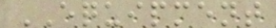EQUIPMENT
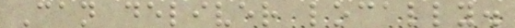Can deliver locally.
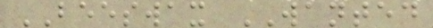BEESWAX WANTED
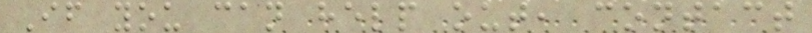If you can help out, contact
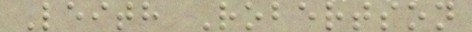Leith Robertson
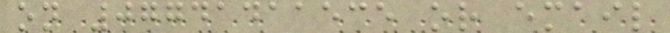on 07741411535 or email
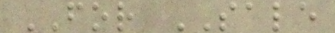FOR SALE
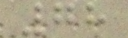78
